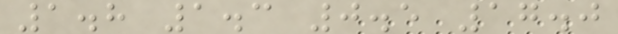1.8 1.3 0.5 17.0
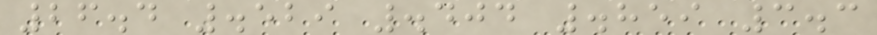26.4 .529 .404 .859 3.3
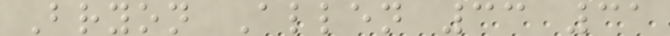Bryon Allen 33 31
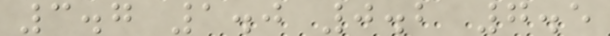3.7 1.0 0.2 7.5
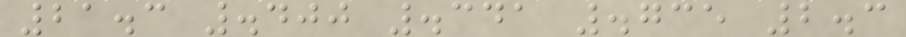21.3 .400 .341 .735 2.3
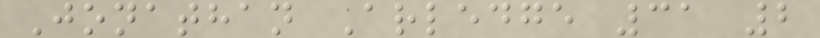Jonathan Arledge 31 2
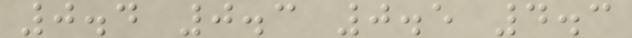0.4 0.3 0.5 4.3
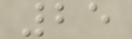25
